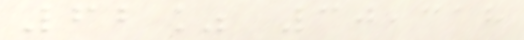62% 30,318
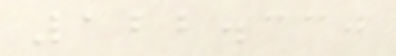122.330
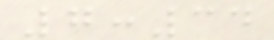7:34
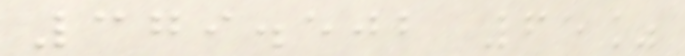379.502 65%
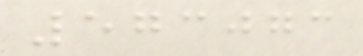573073
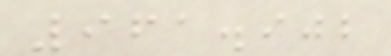961.902
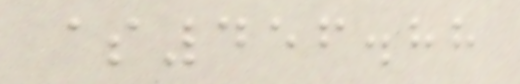$456.88
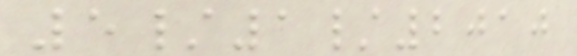5/1/2010
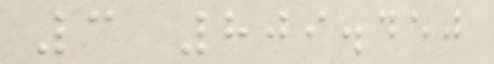3 809.450
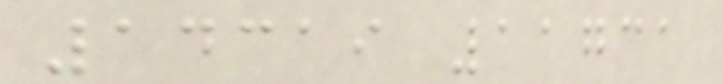14319 11731
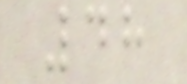48
